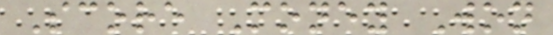Score Money Won
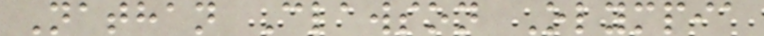Nathan Clawson Olympia
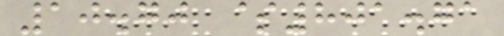10.70 $801.71
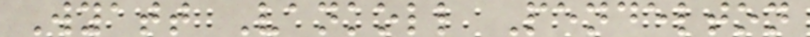Wyatt Vankoll Pendelton
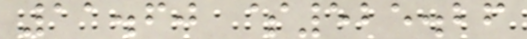11.60 $525.26
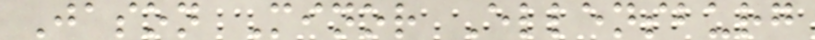Jason Minor Ellensburg
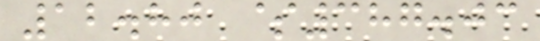12.80 $387.03
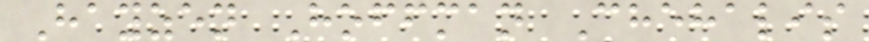Hayzen Hoffman Chehalis
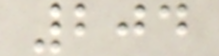204
